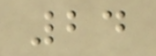24
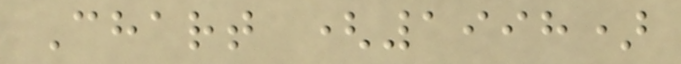Chart (1998)
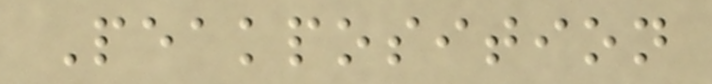Peakposition
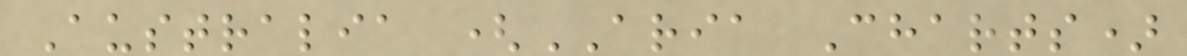Australia (ARIA Charts)
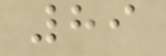89
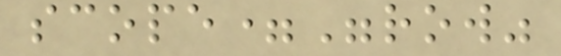scope="row"
